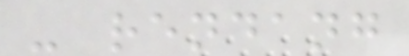- rendang
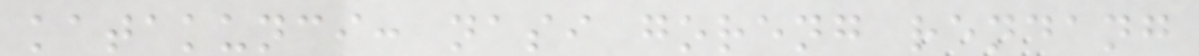katakunci: nasi goreng rendang
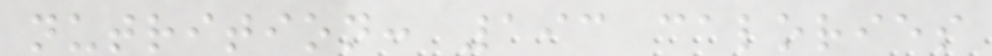nutrition: 193 calories
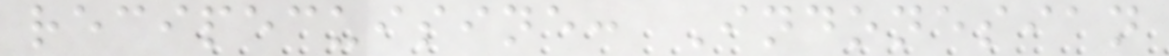recipecuisine: Indonesian
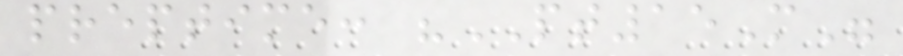preptime: "PT15M"
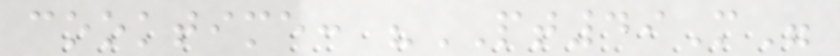cooktime: "PT49M"
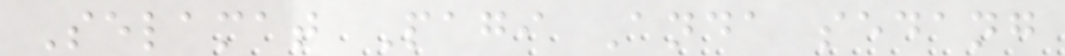Selamat Pagi Anda sedang
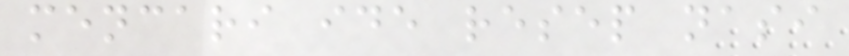mencari ide resep nasi
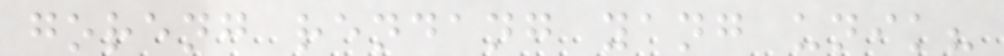goreng rendang yang unik?
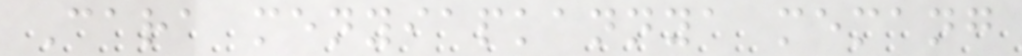Cara menyiapkannya memang
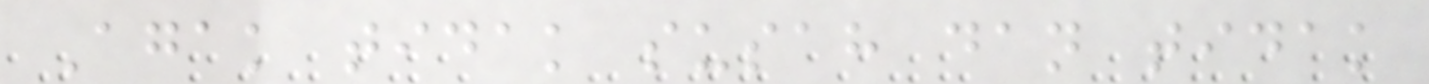Agak tidak susah dan tidak
